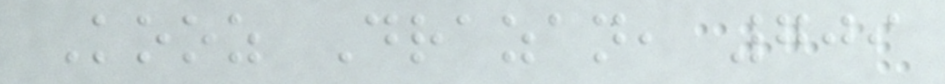Kooz Drazan, 709
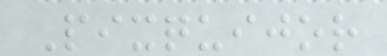Pixquijor
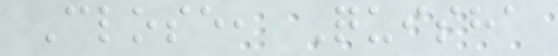Close, Quisha
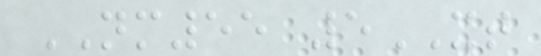NM55 5XT
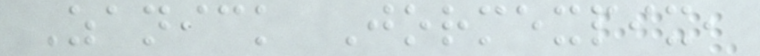Zanick Jormexpix,
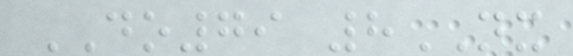DO79 8NX
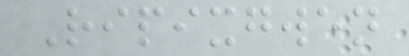Ripixgwen
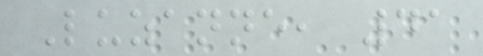Luzanne, 41
